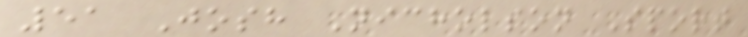51 Josh Nicholson Sport
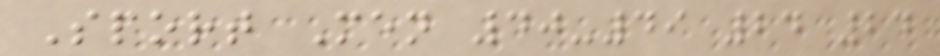Sport Men 40-49 24 24
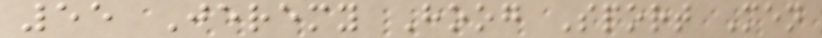55 Jeremy Hoog Sport Men
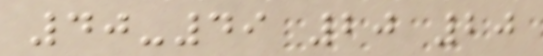40-49 20 20
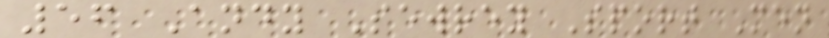56 Andy Sewrey Sport Men
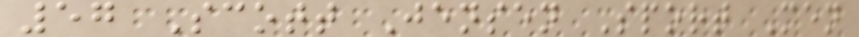57 Scott Jensen Sport Men
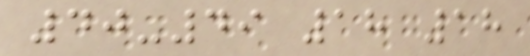40-49 18 18
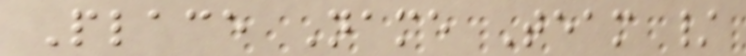Place Name Team /
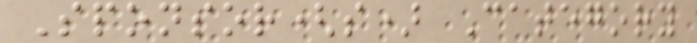Sponsor(s) Category
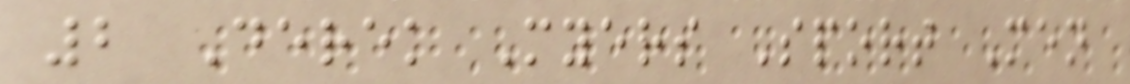2 Derek Myers Sport Men
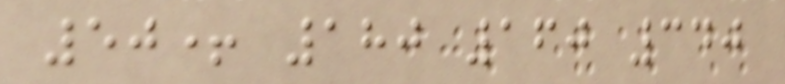50+ 180 160 340
